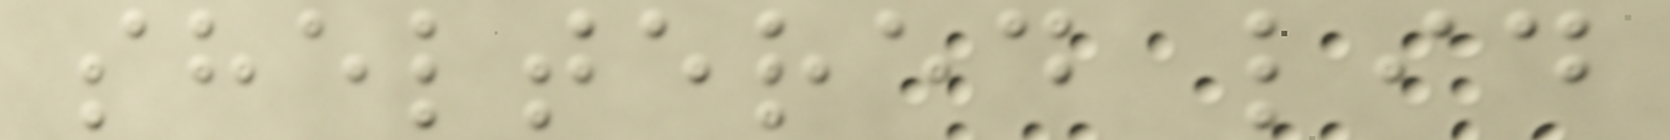sheltered lid
